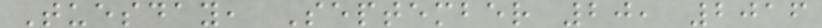Tuesday, September 20, 2016
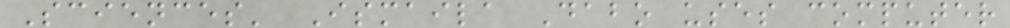Sciences' Ismaila Dabo uses computer
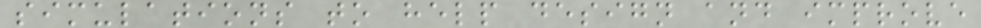simulations to help design and improve
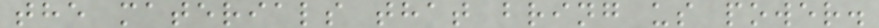the materials that bring us power.
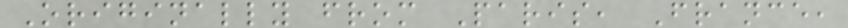Originally from Paris, France,
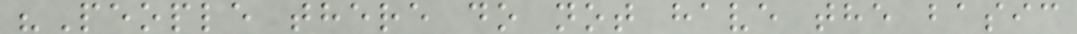"People there do not have the basic
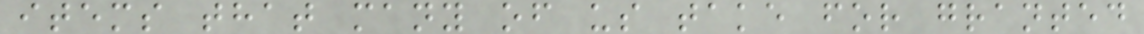items that many of us take for granted
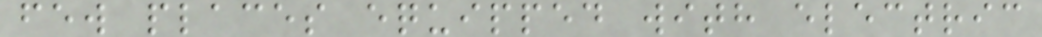few places equipped with electric
